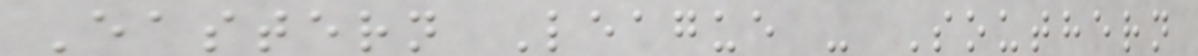Eastern League - Southern
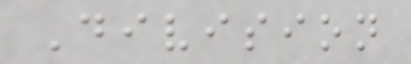Division
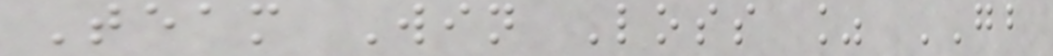Team Win Loss % GB
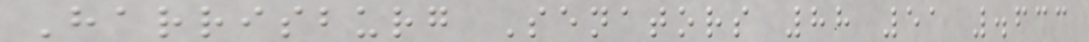Harrisburg Senators 88 51 .633
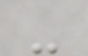-
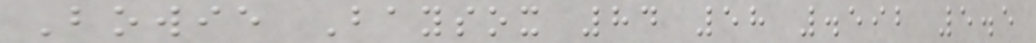Bowie Baysox 84 58 .592 5.5
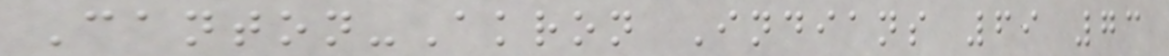Canton-Akron Indians 69 73
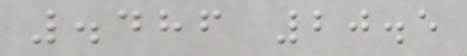.486 20.5
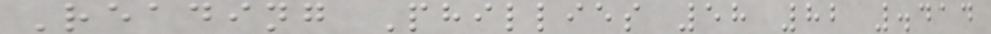Reading Phillies 58 82 .414
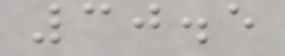30.5
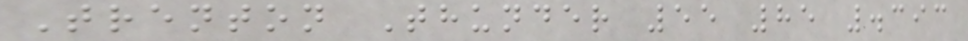Trenton Thunder 55 85 .393
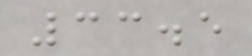33.5
